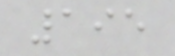195
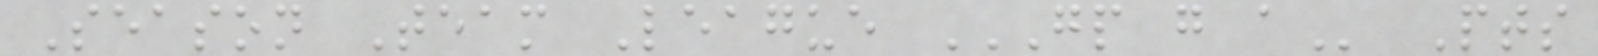Season Team League GP G A Pts
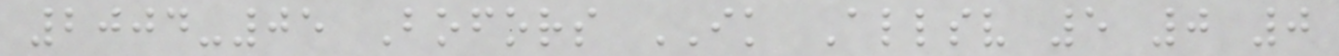2004-05 Bofors IK Allsv 5 0 0
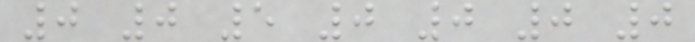0 0 5 0 0 0 0
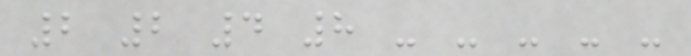2 2 4 8 - - - - -
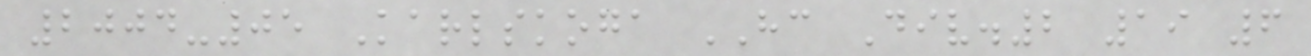2004-05 Karlskoga HC Div.2 19 6
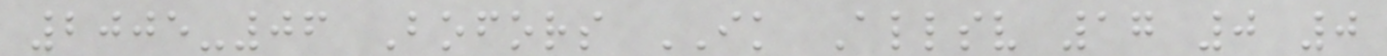2005-06 Bofors IK Allsv 17 0 0
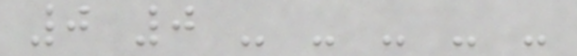0 0 - - - - -
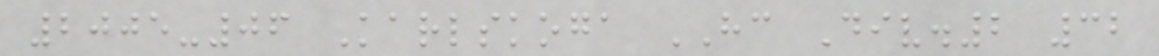2005-06 Karlskoga HC Div.2 32
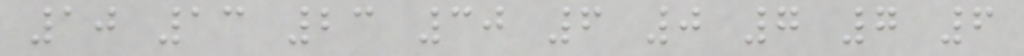10 13 23 30 6 0 7 7 6
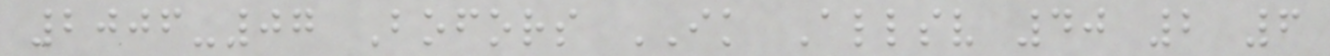2006-07 Bofors IK Allsv 40 2 6
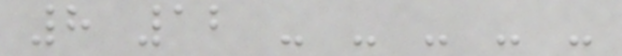8 12 - - - - -
